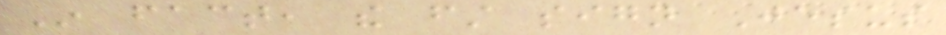In fact, the first sign Jesus
